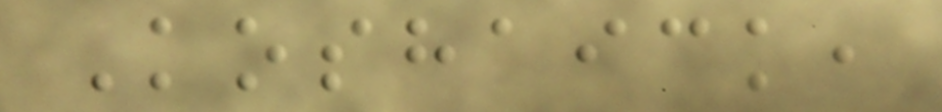Koshaick,
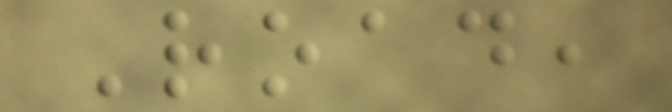Road,
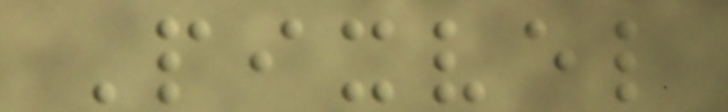Pixvel
